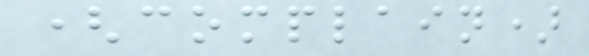(complain)
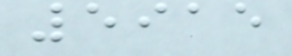5915
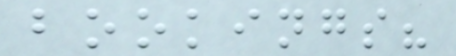bookings?
